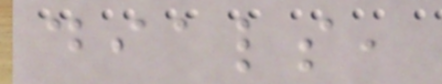dials,
